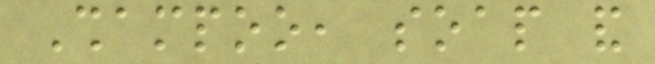Shampoo, soap and
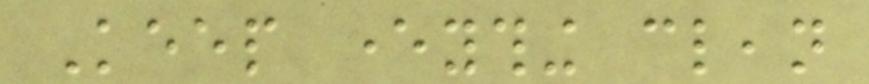Keep everything clean
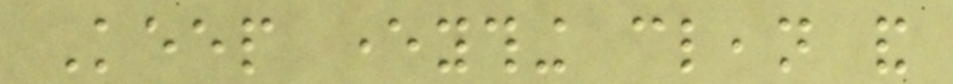Keep everything clean and
